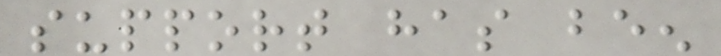support has been
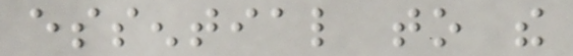essential to the
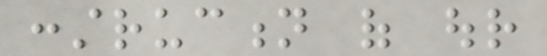construction of our
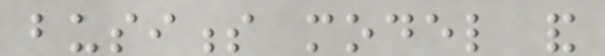business model and
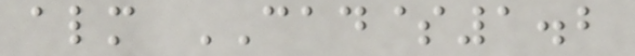almost CAD$1.2
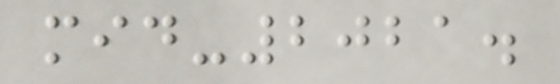mid-2021.
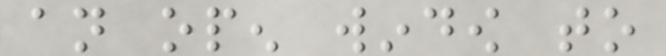an open window to
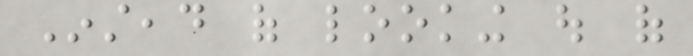Instead of looking out of
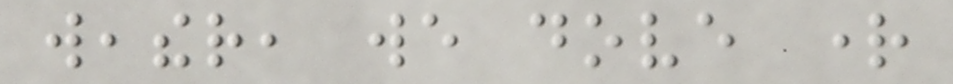weather, we dove right
